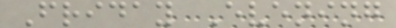Friday Evening
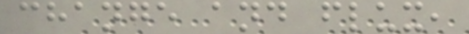change and flux,
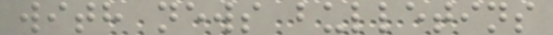with news bulletins
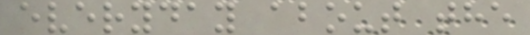everyday about the
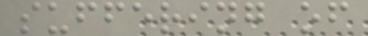suffering of
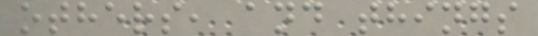others, and things
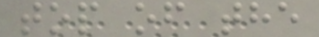top of the
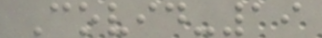Covid-19
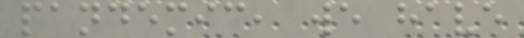pandemic, we have
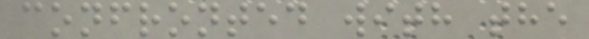confronted with the
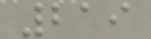219
